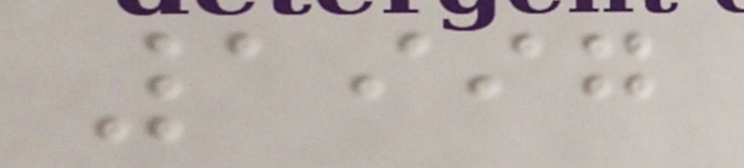1997
